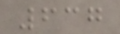637
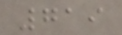719
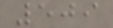509
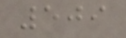509
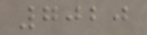7020
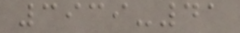3939-41
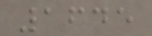1645
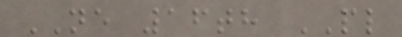NE 16th PL
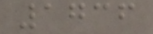1736
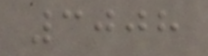3008
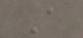A
